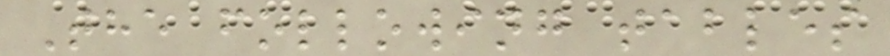The following tables
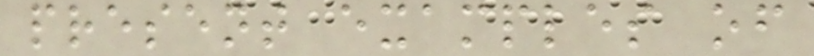present examples of
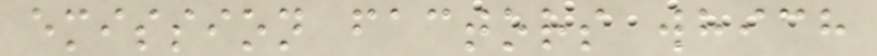emission factors which
